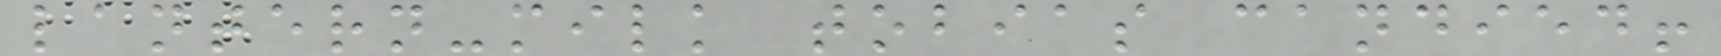lantern-milk tobias candied!
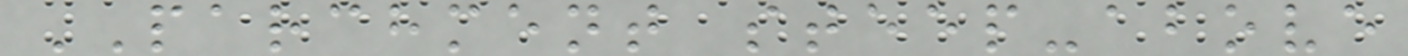PARCHMENT steep-above
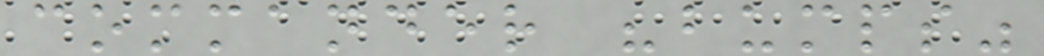commander "bumps"
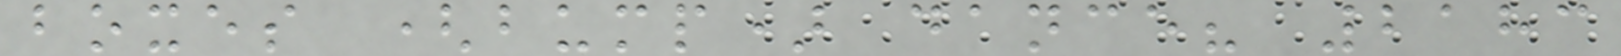boxes (bump) dance? 2183
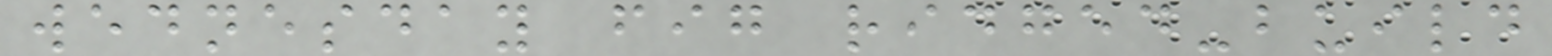wednesday fig ridged-build
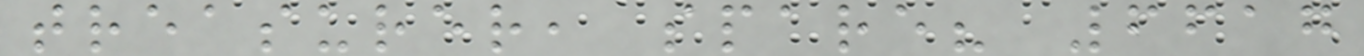treasurer, spare? 6617
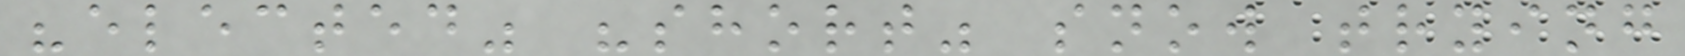"elected" "short" snow trying
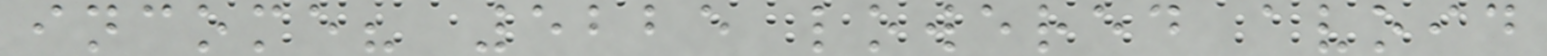income? 5225 lowered avoid
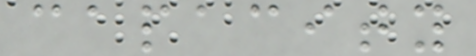capacity
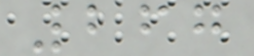267
